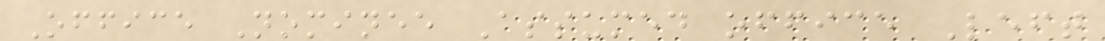Office Nominee Assumed office Left
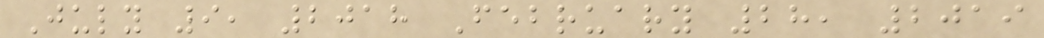July 9, 2018 February 28, 2019
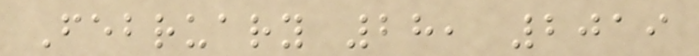February 28, 2019
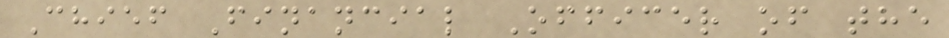Chief Financial Officer of the
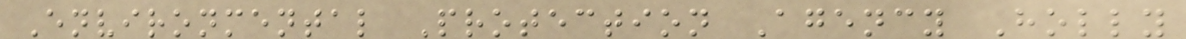Environmental Protection Agency Holly
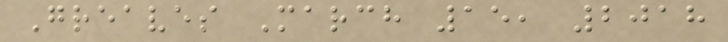Greaves March 15, 2018
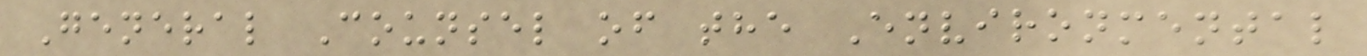General Counsel of the Environmental
